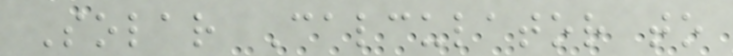Solar Calculator to
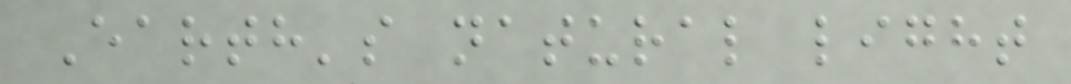Earth's natural light
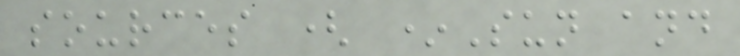sources ( *Sun and
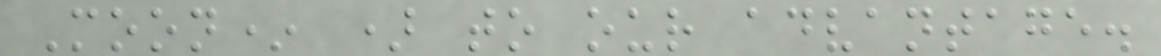Moon* ) to our advantage.
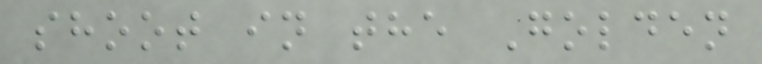shoot in the Golden
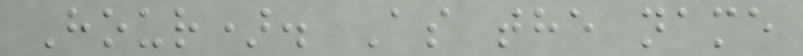Hour). As the name
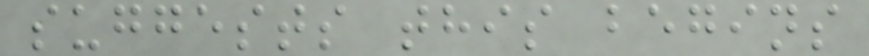suggests this begins
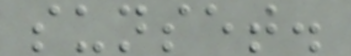sunset.
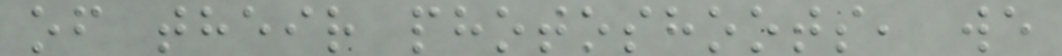of their photoshoots, we
